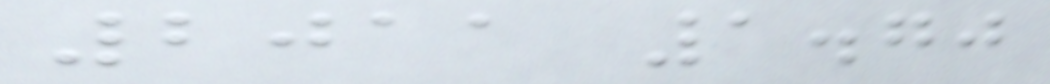2011 1.70
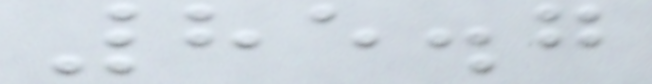85.7
